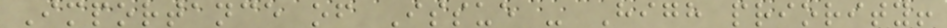Importance of Issue - High priority!
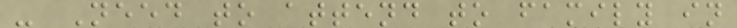- Need to attend to family in
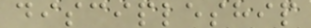discipleship
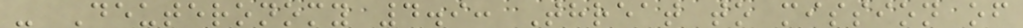- Deuteronomy 4.9: Threat to mission of
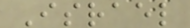Israel
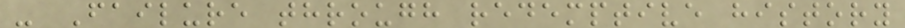- Failure through redemptive history
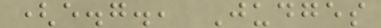(e.g., Judges
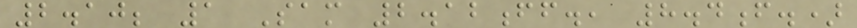2.10; 1 Sam 2.12ff., 8.4f.)
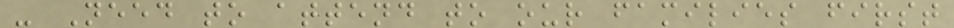- Need to attend to our families first
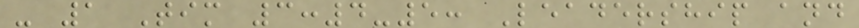- 1 Tim 3:4-5: Leadership and
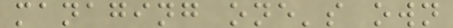managing one's own
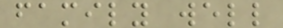family well
